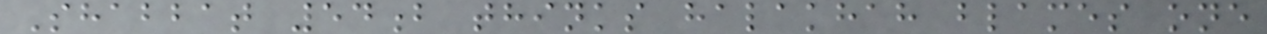Shabbat 54b thinks halakhah blames one
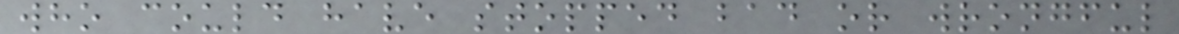who could have stopped bad or wrongful
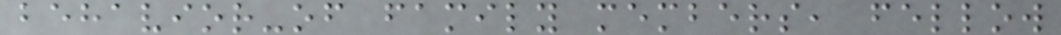behavior-of family members, fellow
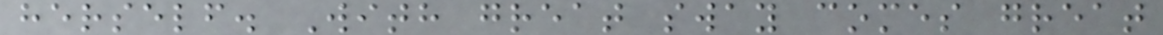herself. With great sway comes great
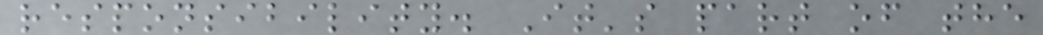responsibility. It's part of the
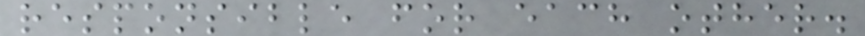responsible for each other.
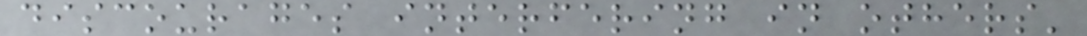discourages interfering in others'
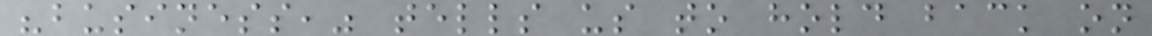"business," tells us to hold back on
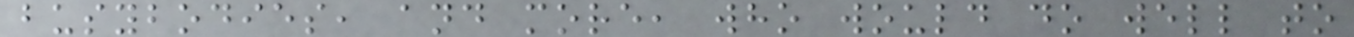busybodies, and more, who would do well to
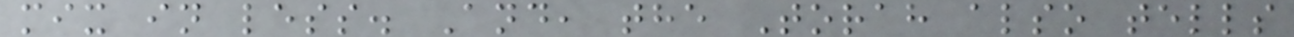mix in less. And, the Torah also tells
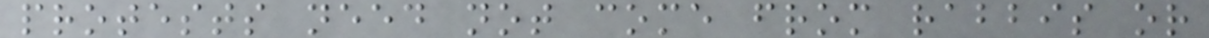protests need not come from rabbis or
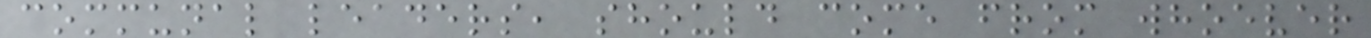communal leaders, should come from whoever
